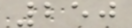250
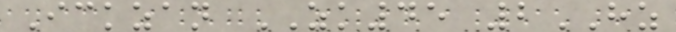Ickzan ZK45 2HZ
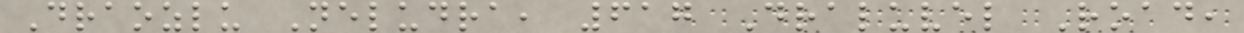Draozlu Neludra, 617 Draluvel Road,
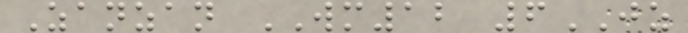Zanzan WM12 6JZ
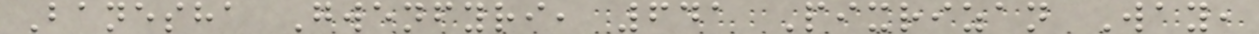Banesha Gwenfyri, 641 Pixrizan Way,
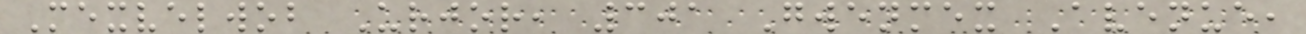Mexvelwob Urjor, 301 Gwenmex Avenue,
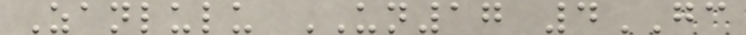Zanlulu UN17 4GC
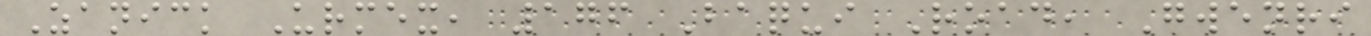Zanick Urmex, 176 Baqui Road, Gwenri
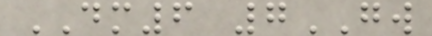DM6 7GW
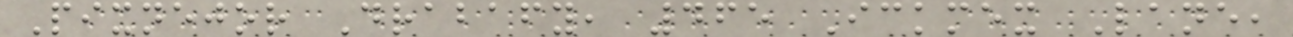Pixnejor Drabafy, 465 Ickmex Lane,
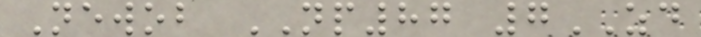Newob NP87 7ZD
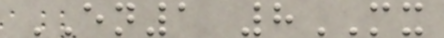EN1 8MX
